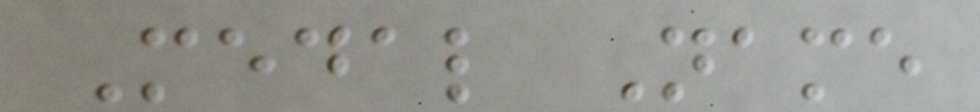Medal Name
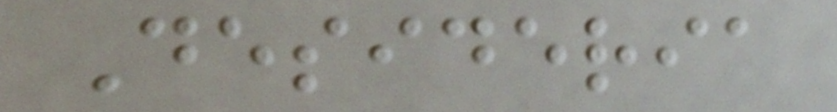Desideria
